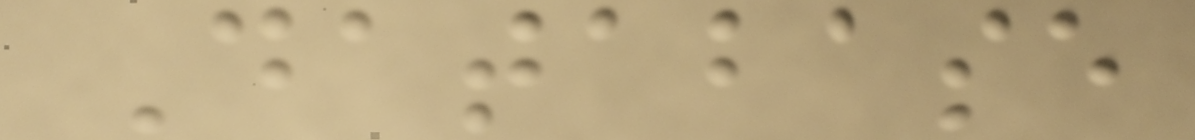Database
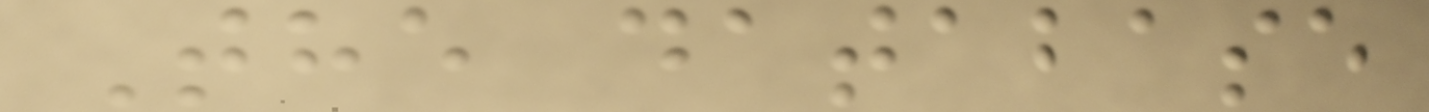The database
